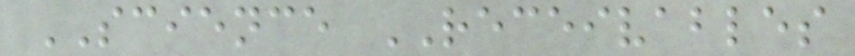SCIENCE RECEIVABLES
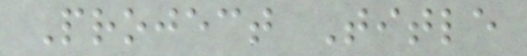Project Title
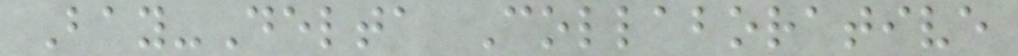Bay-Delta Collaborative
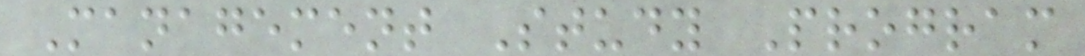Management Study Program
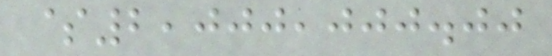$2,000,000.00
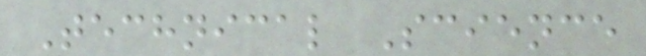Technical Science
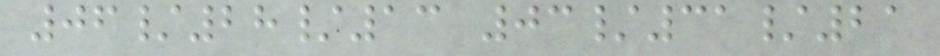06/28/13 03/31/21
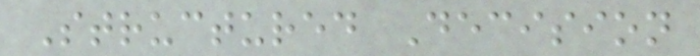Structured Decision
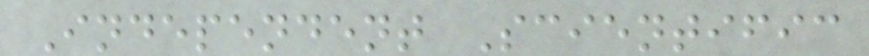Independent Scientific
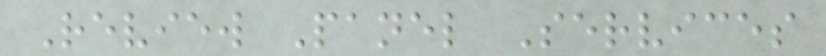Review Panel Services
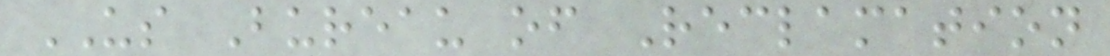US Bureau of Reclamation
